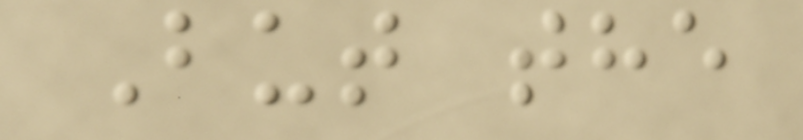But the
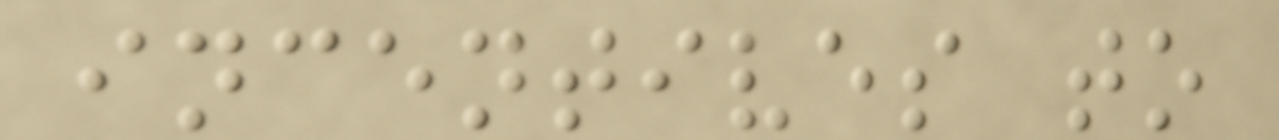incentives to
